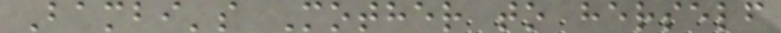Bambi's Mother to herself
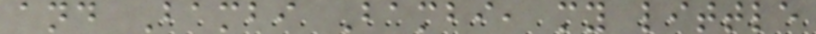and Bambi Bambi, my little
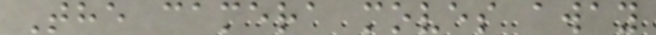The camera moves away
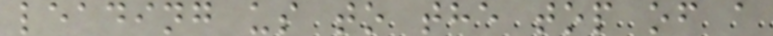leading us to the top of a
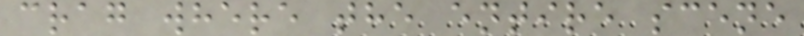crag where the entire scene
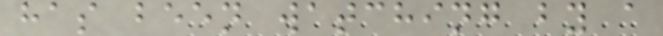has been watching by a
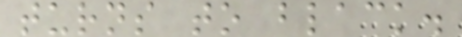turns to black.
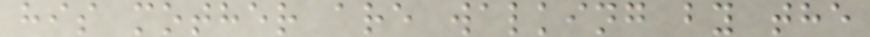his mother are walking by the
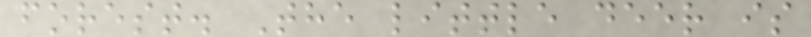forest. The little deer is
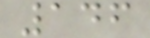146
